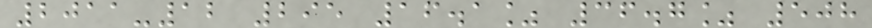2011-12 295 16.1% 36.7% 508
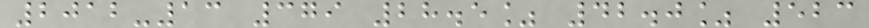2012-13 379 28.5% 42.0% 523
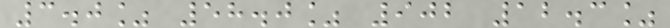3.0% 58.0% 902 12.3%
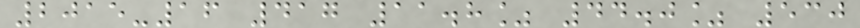2015-16 417 11.8% 44.0% 530
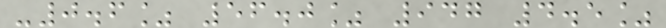-0.6% 56.0% 947 4.5%
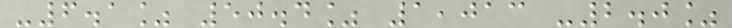-6.1% 50.4% 1,013 -2.0%
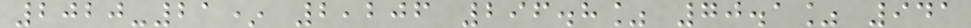2020-21* 2,206 296.8% 70.1% 941
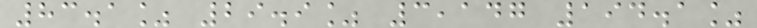83.1% 29.9% 3,147 194.1%
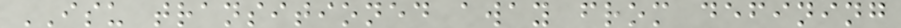ISU transitioned away from defining
